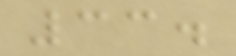33.
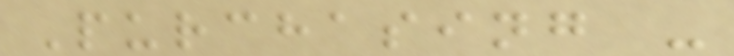Purchasing -
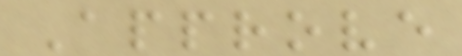Approve
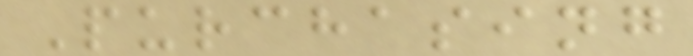Purchasing
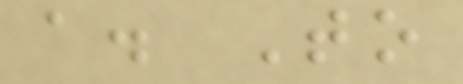a. To
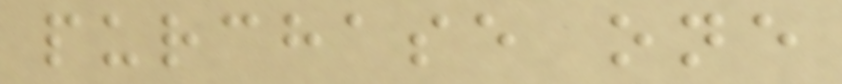purchase one
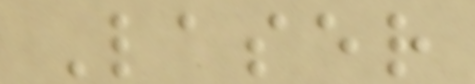Laser
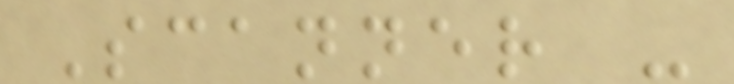Scanner -
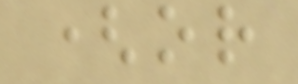(or
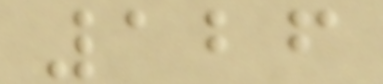126
